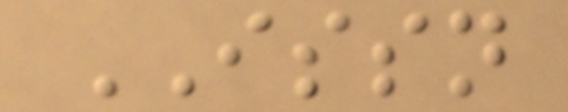ISSN
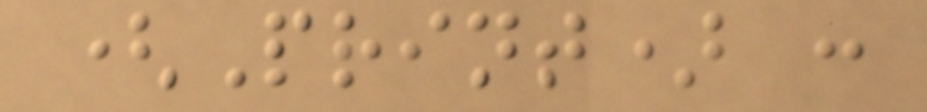(Print) :
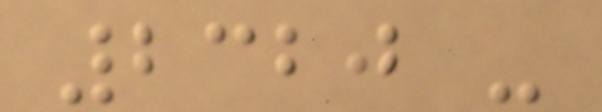2320 -
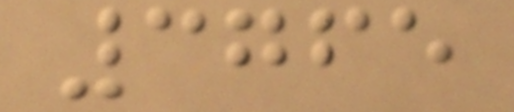3765
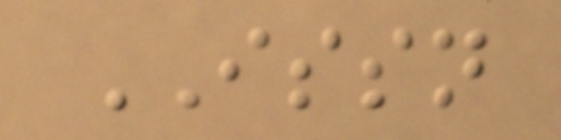ISSN
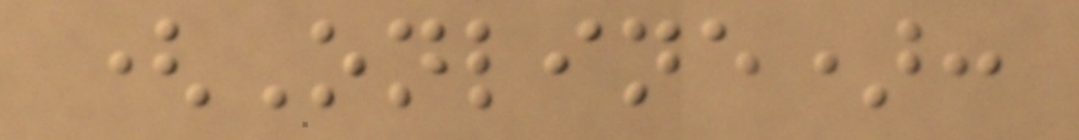(Online):
